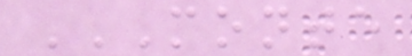MONTE
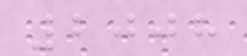2008
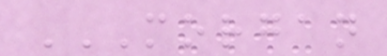MORGAN
